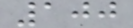100
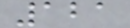121
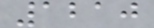1210
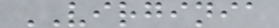VIRGINIA
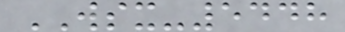WSX-5448
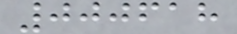000618
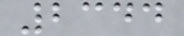2344
